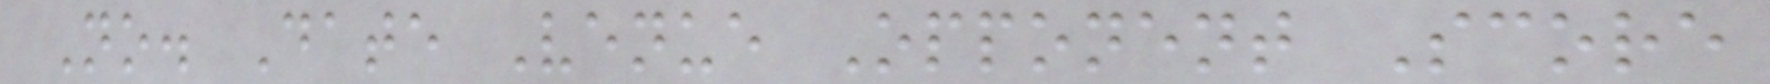No. Date Venue Opponent Score
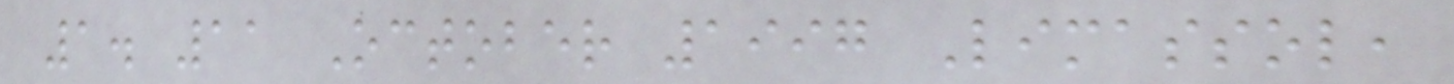1. 11 October 1997 Limassol,
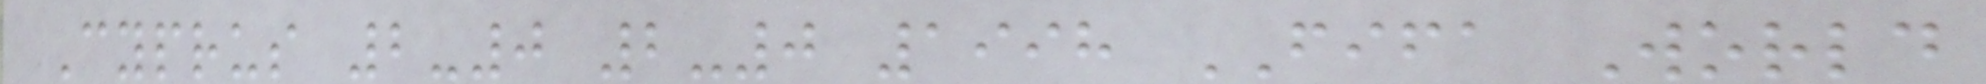Cyprus 2-0 2-0 1998 FIFA World
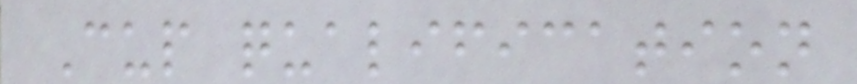Cup qualification
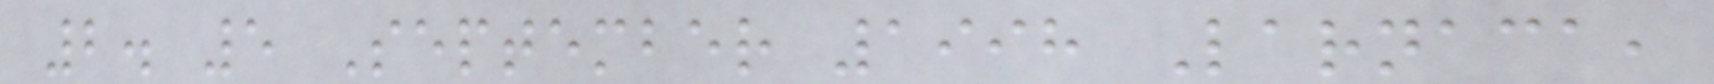2. 5 September 1998 Larnaca,
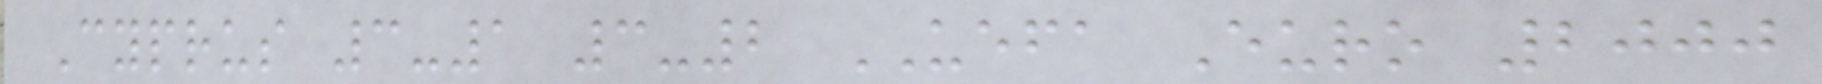Cyprus 3-1 3-2 UEFA Euro 2000
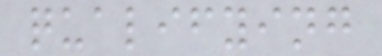qualifying
